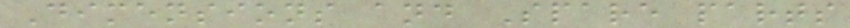Dimensions and Spare parts
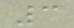3
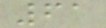61
